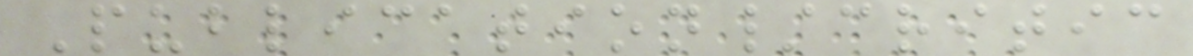Publication/critic
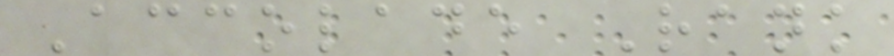Accolade Rank
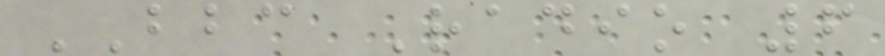BBC Radio 6
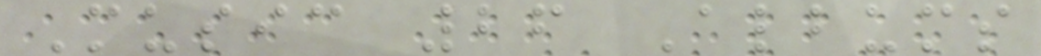Music 26 Albums
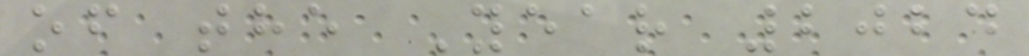of the Year 2024
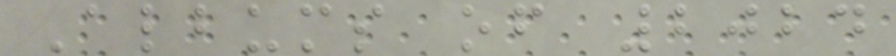Albums of 2024
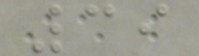39
